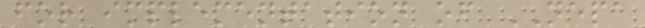for implementation of NEPA
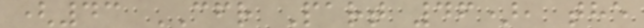(43 CFR Part 46), the
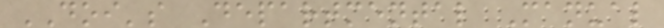DOI's Departmental Manual
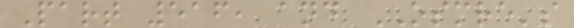Part 516, and OSMRE's
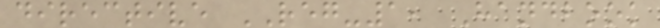directive REG-1, Handbook
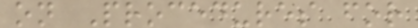on Procedures for
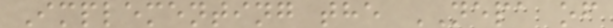Implementing the NEPA of
